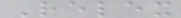Relex
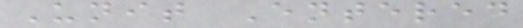Unit Entered
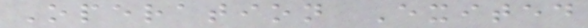Operation Exited
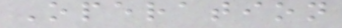Operation
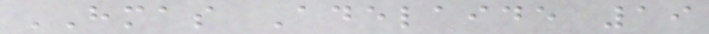HMAS Adelaide 19
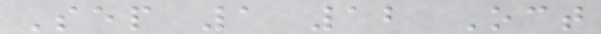Sep 1 12 Oct
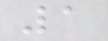1
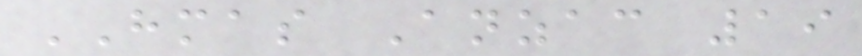HMAS Anzac 19
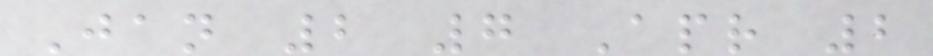Jan 2 7 Apr 2
